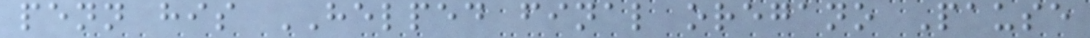penn his HELPED final oregano Pause
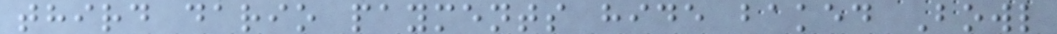third dario payments hide baked Bowl
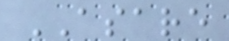ASARE
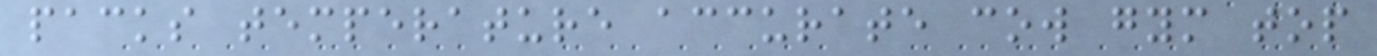packs temperature accurate cow gym top
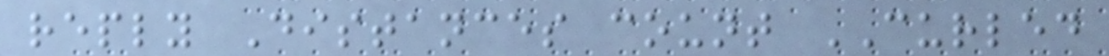reply Distances count CURLED
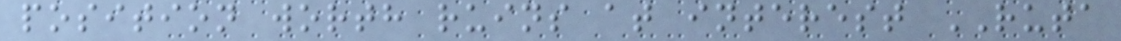position worth ruins at interest RUTA
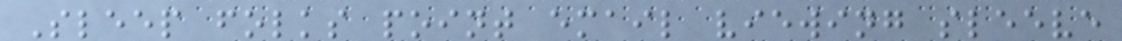Sleep folks point email viewing sleeve
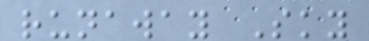runaway Sky
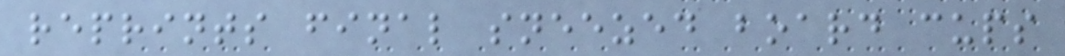reprints final sneezed board cups
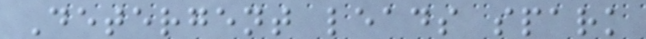Detergent leads spark
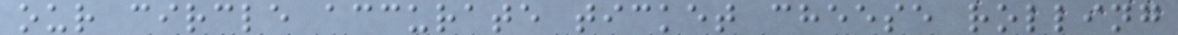our circle accurate ticket cheese rolling
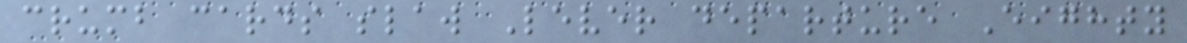crumb cards slaw Lever departure Eighty
